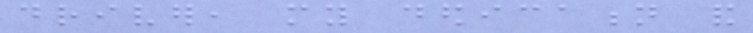driver, my dedication and
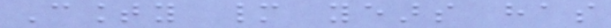County many years has
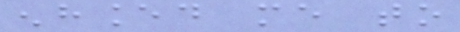enhanced me to
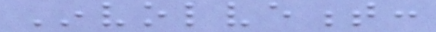Involvement:
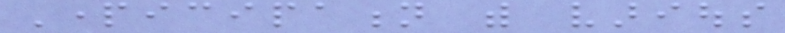Participation with various
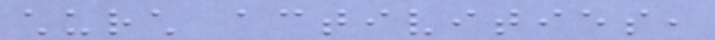church activities,
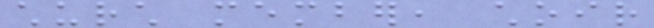church member, choir
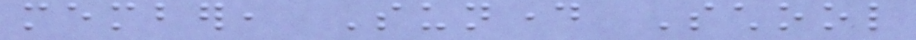member, Sunday School
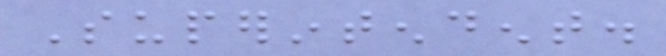Superintendent.
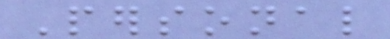Personal
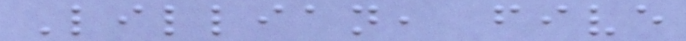Lillian, five
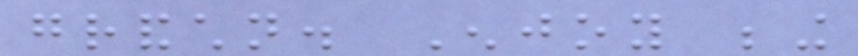grandchildren. Enjoy being
